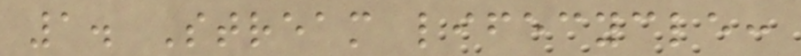1. Stream lifecycle:
